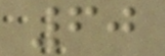60
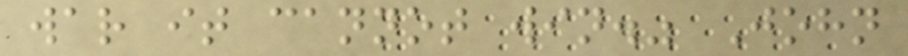war it cannot win." John
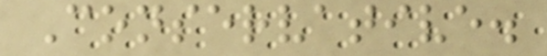Conservative.
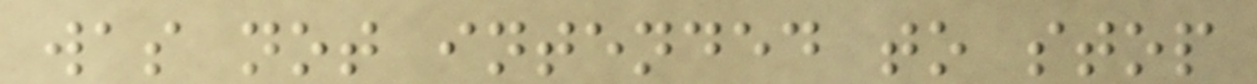was not intended to stop
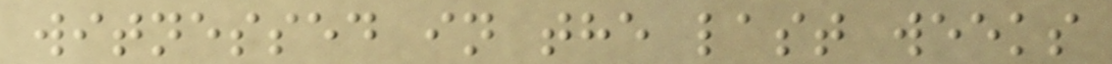witnessed in the last weeks
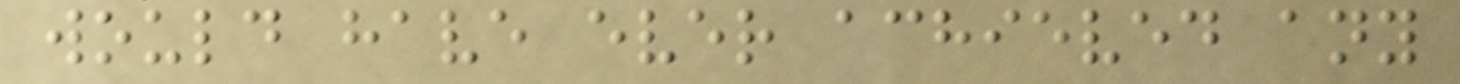would have ever achieved any
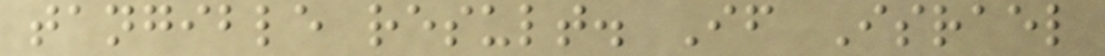tangible result. If Israel
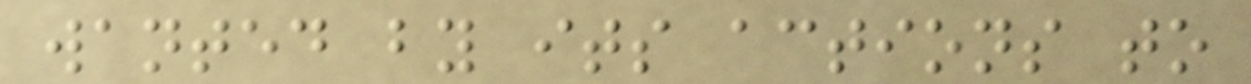wanted by its actions to
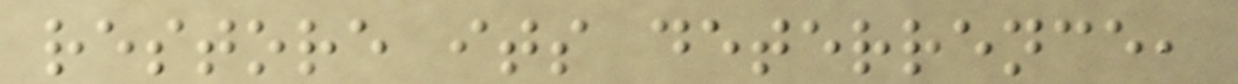restore its deterrence,
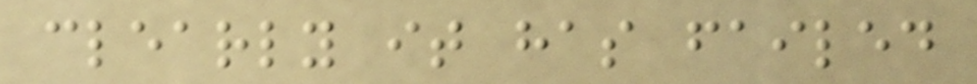clearly it has failed
